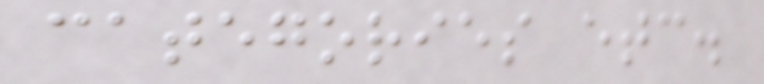categories etc.
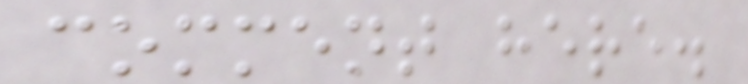comment here.
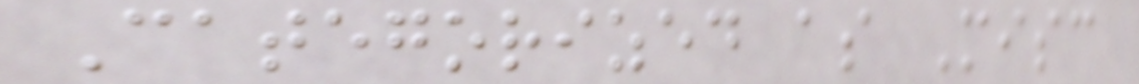Categorized as Misc
